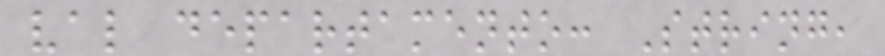val departamento: String,
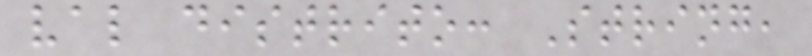val distrito: String,
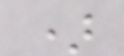)
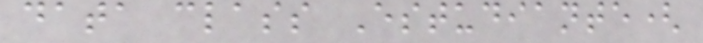data class Estudiante(
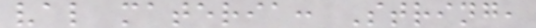val materia: String,
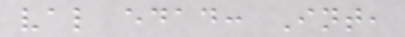val edad: Int,
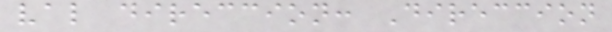val direccion: Direccion
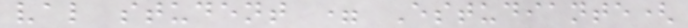val student = Estudiante(
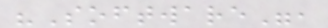"Software",
